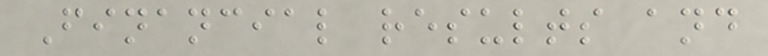Financial results and
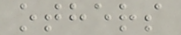others
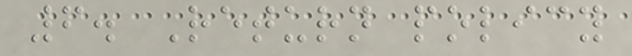6. Return policy
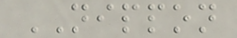NIPPON
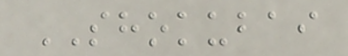SHOKUBAI
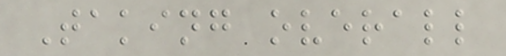Taking overall
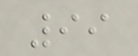99
